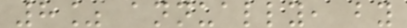8% annually, by
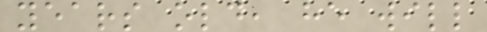years old, he will
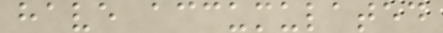have accumulated
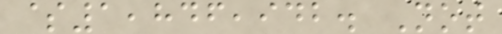$1,846,942. Not
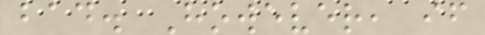bad. However, if
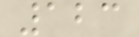123
